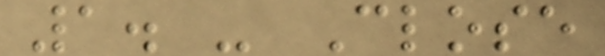1. - Close
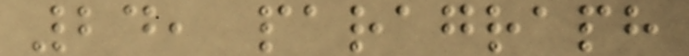24, paragraph
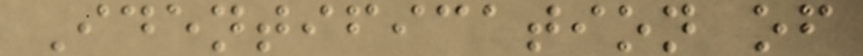Identification of
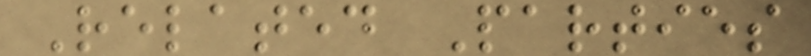Related Parties
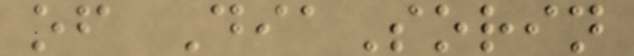of DiaSorin
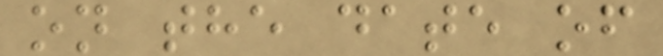on the date of
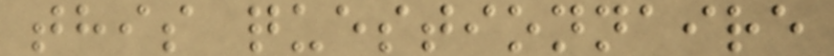this questionnaire
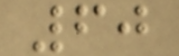60
